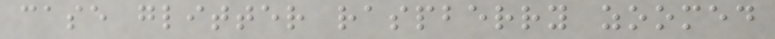case glitter raspberry zoomed
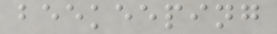beekeeping
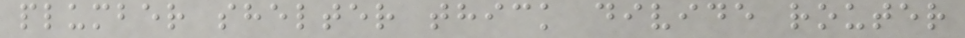plumber shelter thick divide router
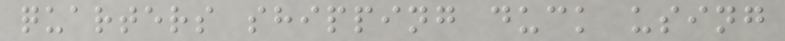quarters shipping duck using
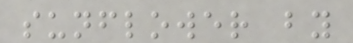sunflower by
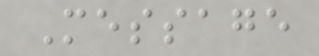Message
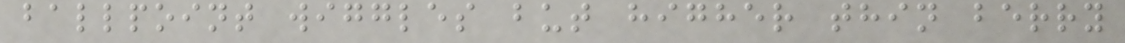ballpoint wiggles but higher thin berry
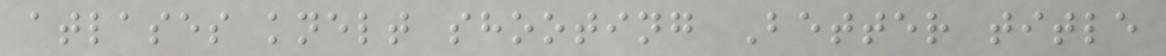atlases knelt shooting Better title
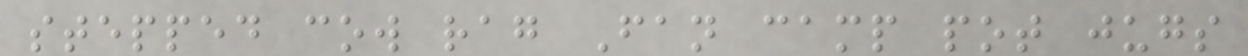stepped cow rag Fan camp pot jugs
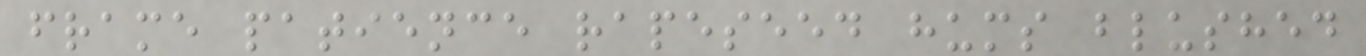frame patience rapeseed hums blushed
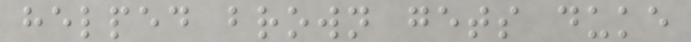helped brown gets duke
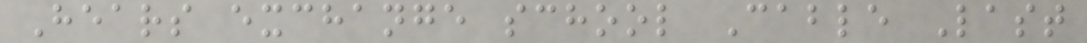Hears exchange school Cable Last
